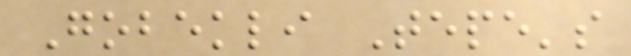Gobekli Tepe's
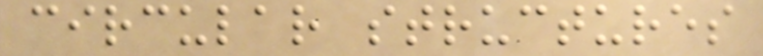circular structures
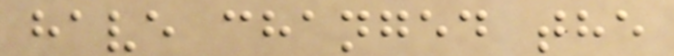have changed the
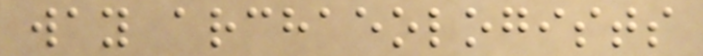way archaeologists
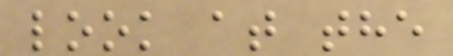look at the
